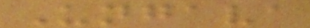Ungava
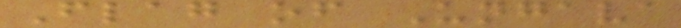Flag of Ungava
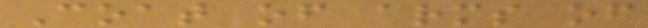Coat of arms of
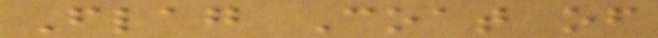Flag Coat of
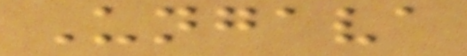Ungava
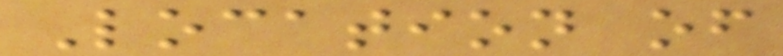Location of
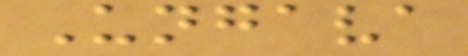Ungava
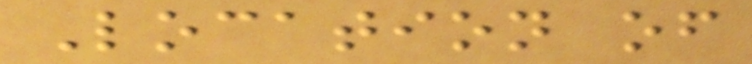Location of
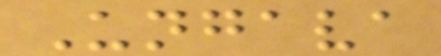Ungava
